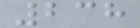238
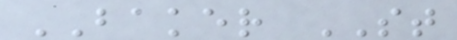BAKER ST
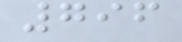796
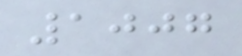1007
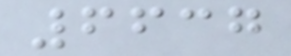6637
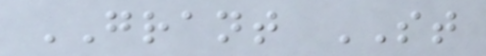GRANT ST
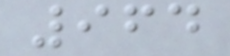964
